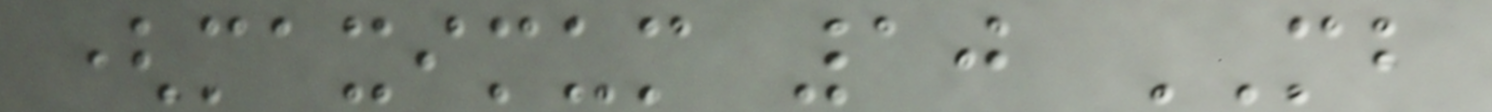(maximum 10 MB
